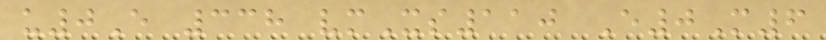u0E 338 vmXs110 E0M6
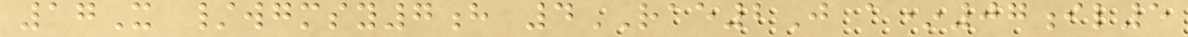17X /wgmsy7h 4RAE2J a*07il5
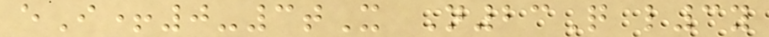eI+0-3tX N23Q l3y
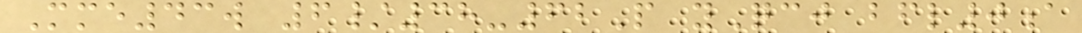Mme43w 6/38-62P yQcj bfl0a
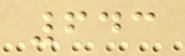643
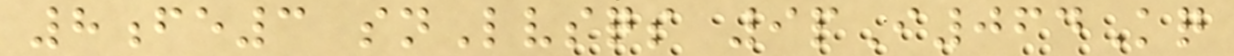8fe3 snLvsqs 9pI064Kq
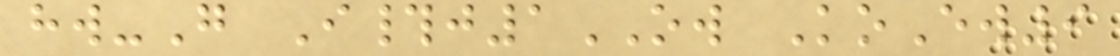hw-G I#j1OW KoEw9
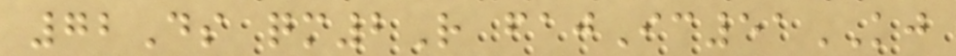72Ds qm2R fajIc51KJ
